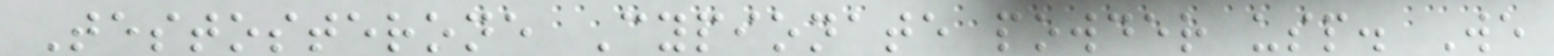Testosterone Cypionate powder usp. We
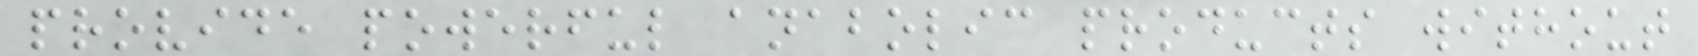provide powerful anabolic products without
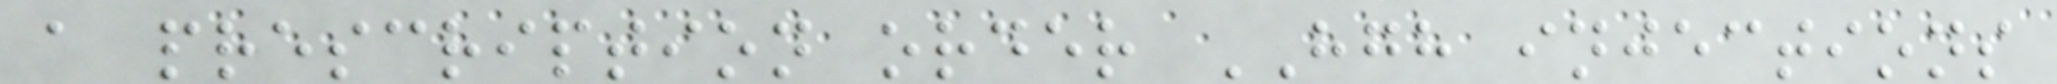a prescription order HGH injections
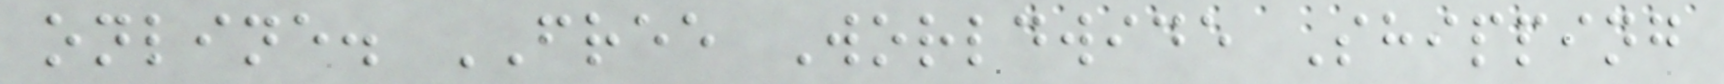online. FREE Worldwide Shipping
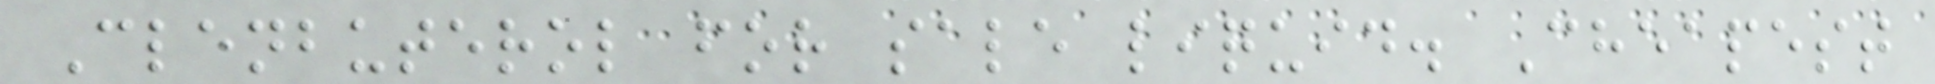Clenbuterol for sale liquid. Cheapest
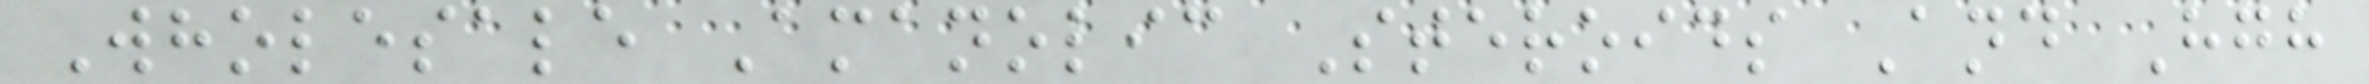Wholesale Amanolic Steroids And Hgh
